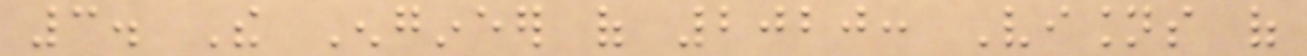3. The Engineer of 2020: Visions of
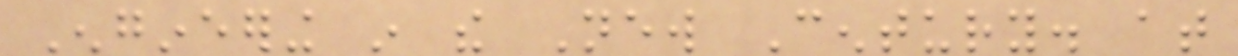Engineering in the New Century. at
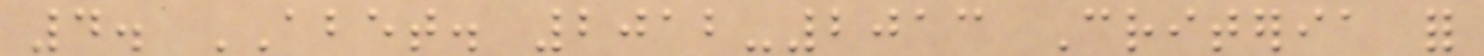4. ABET. 2012-2013 Criteria for
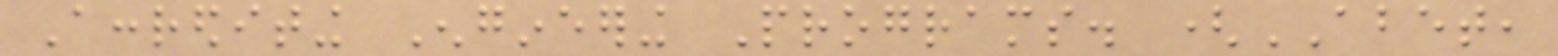Accrediting Engineering Programs. (ABET,
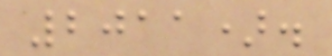2011).
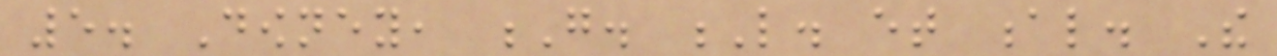5. Downey, G. L. et al. The
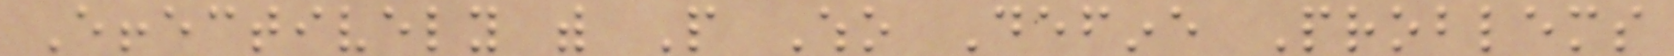Effectively with People Who Define Problems
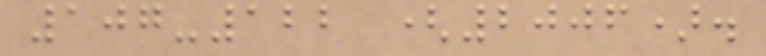107-122 (2006).
